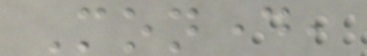Monday,
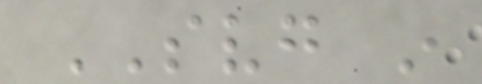SVG in
